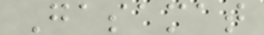Gasamat
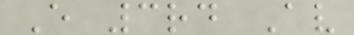E 3rd Av
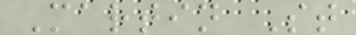Martin St
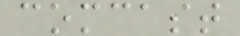comcast
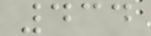434
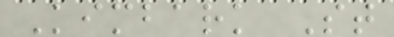Kimbark St
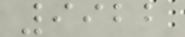9922
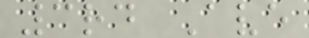3rd Ave
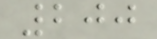200
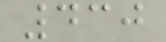430
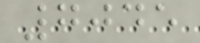7045
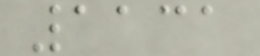1131
